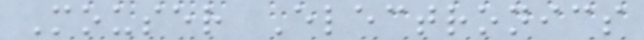Mouser Electronics
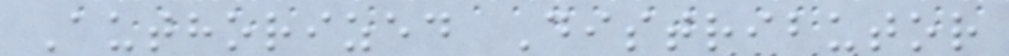Authorized Distributor
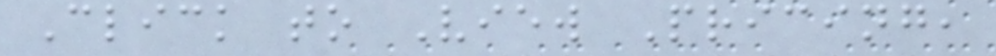Click to View Pricing,
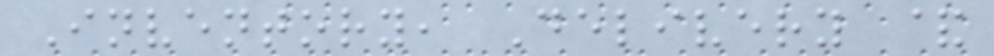Inventory, Delivery &
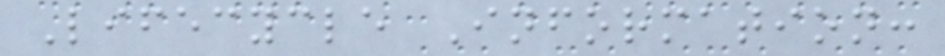Lifecycle Information:
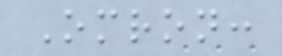Omron:
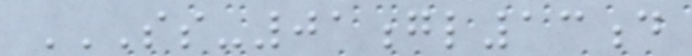SS-01GL13D
